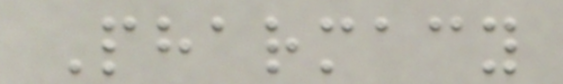Pharmacy
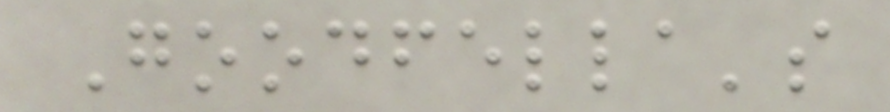Goodfella's
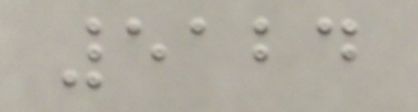5124
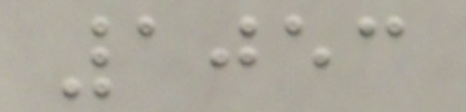1053
